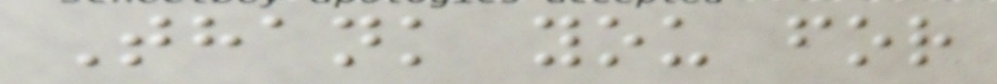Thank you for
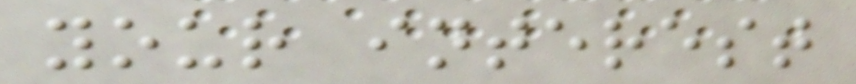your interest
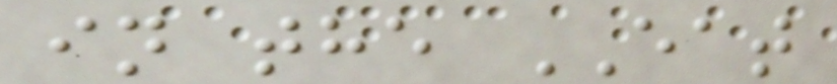in the EAT
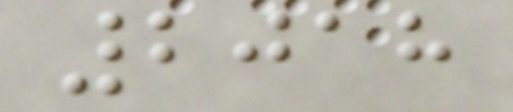2018
